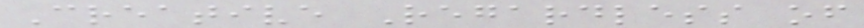Creative Regardless of
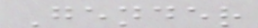Gender
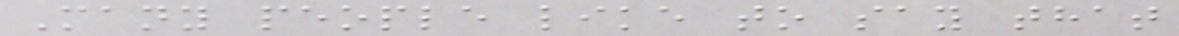Many people like to say that
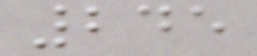245
